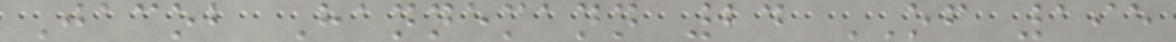Jacob Hannemann 24 OF 195
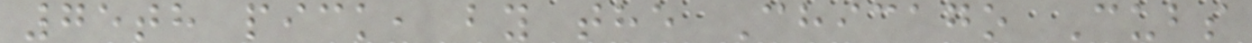75th pick, by the Chicago Cubs
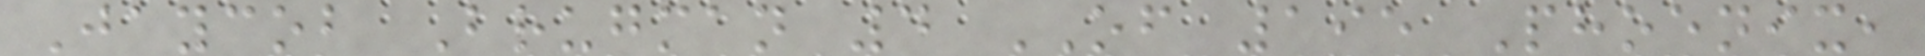Jaycob Brugman 4 OF 195 Phoenix,
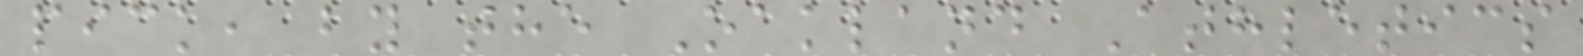pick, by the Oakland Athletics
